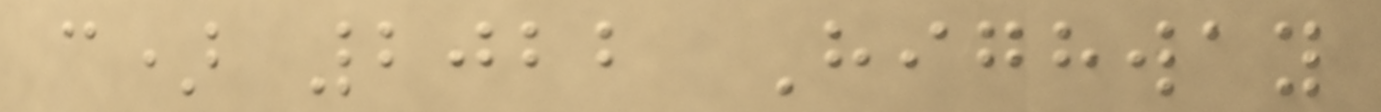c) 2022 Highway
